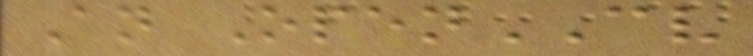An OpenCV
